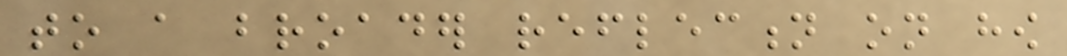to a broader reflection on how
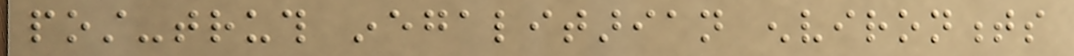post-truth inegalitarian environments
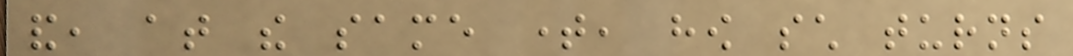and, at the same time, how such turns
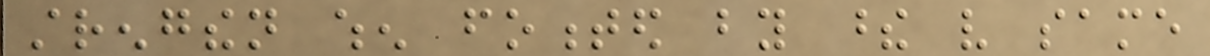strengthen when fomented by these very same
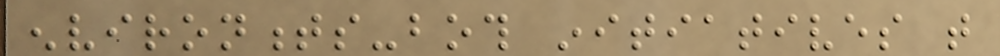environments-both initiatives that
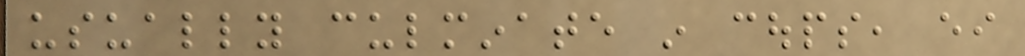usually culminate in coups, either
